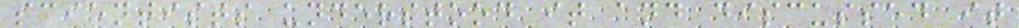scientists understood it and discussed it
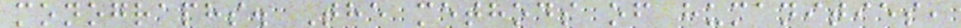monographs. The methods of humanities,
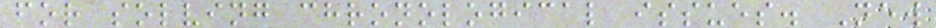for solving chronological issues. New
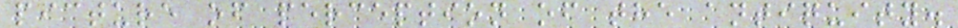picture of perception of the antiquity.
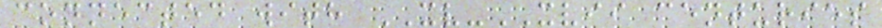connected with XV-XVII centuries
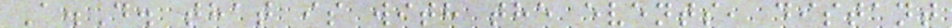A.D. that is with the events, distant
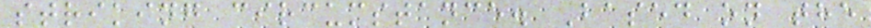striking circumstance. Based on the
